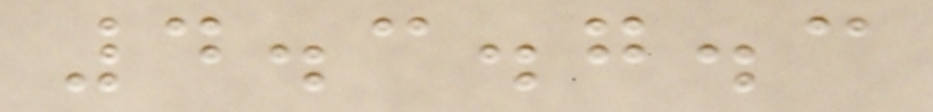4.3.7.3
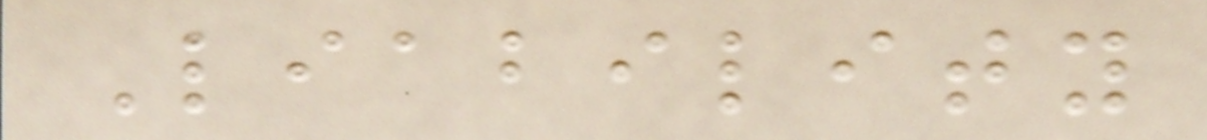Liability
